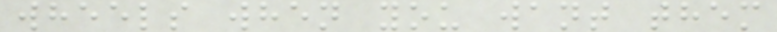wheels when you want them
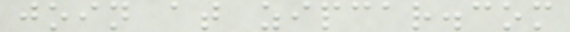join at zipcar.com
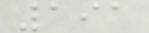191
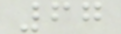67
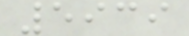5939
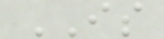IS
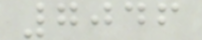7046
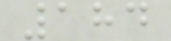184
